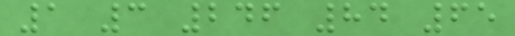1 3 246 84 65
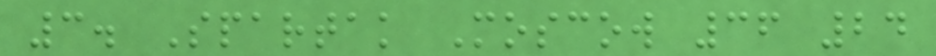3. Spartak Moscow 36 24
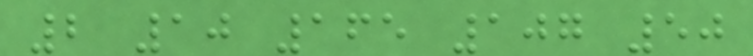2 10 165 107 50
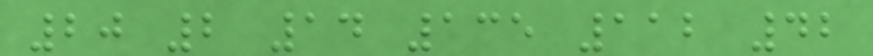20 2 14 135 112 42
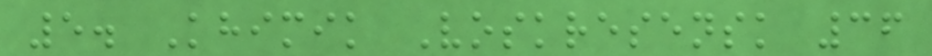5. Khimik Voskresensk 36
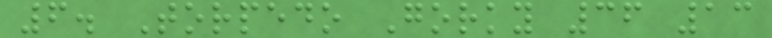6. Torpedo Gorky 36 13
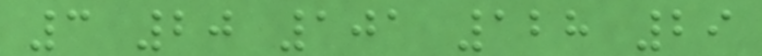3 20 101 128 29
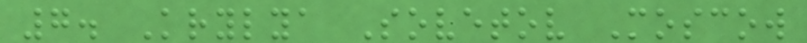7. Krylya Sovetov Moscow
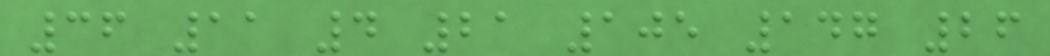36 11 4 21 105 147 26
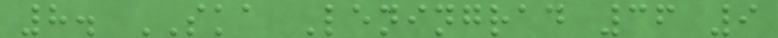8. SKA Leningrad 36 9
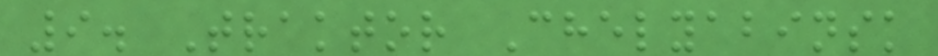9. Traktor Chelyabinsk
